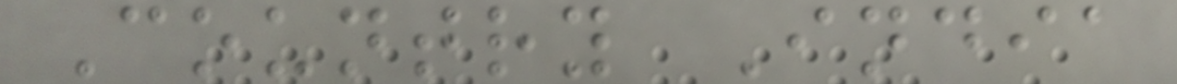Country India
